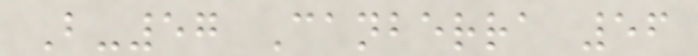B-57 Canberra 56
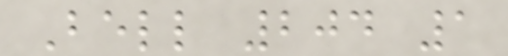Bell 204 1
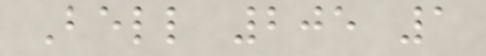Bell 205 1
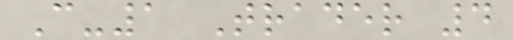C-1 Trader 4
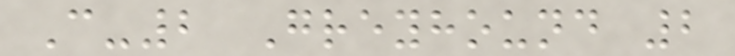C-2 Greyhound 2
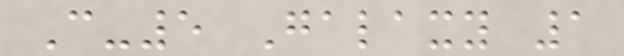C-5 Galaxy 1
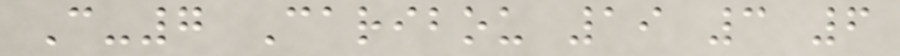C-7 Caribou 19 3 6
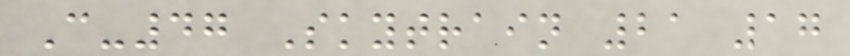C-47 Skytrain 21 17
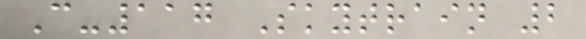C-117 Skytrain 2
